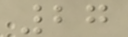27
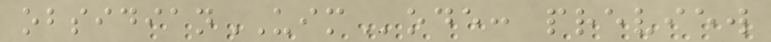obsidianUIMode: preview
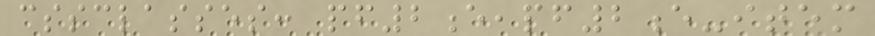cssclasses: pf2e,pf2e-item
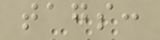tags:
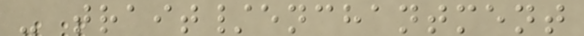- trait/enchantment
